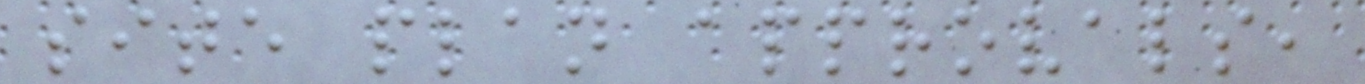site plan approvals,
